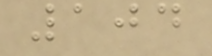104
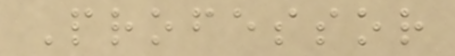Professor
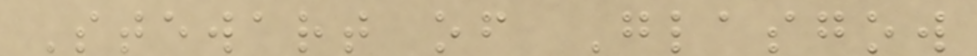Stewart of Glasgow
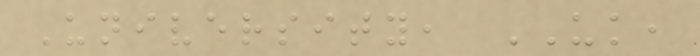University, UK,
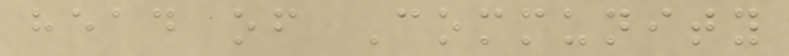head of Community
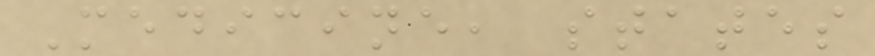Medicine, states
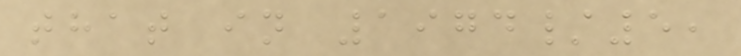that in 1974/5,
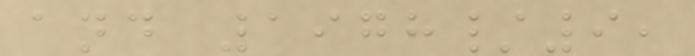and 1978/9,
